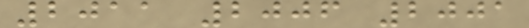2011 2006 2001
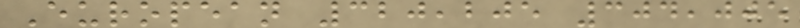European 320,205 304,005
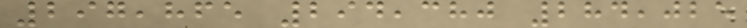297,865 294,380 284,025
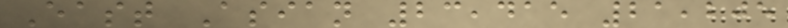East Asian 23,415 21,205
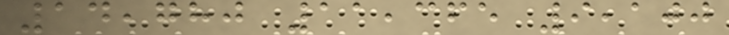14,780 11,365 9,100
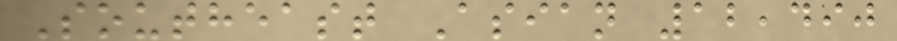Southeast Asian 12,490
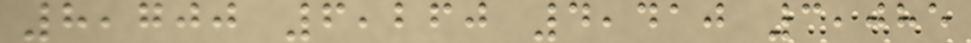8,700 6,260 4,410 3,085
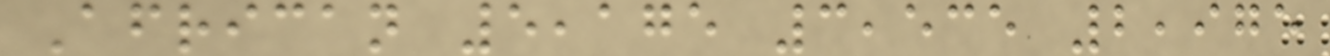African 5,175 3,535 2,975
